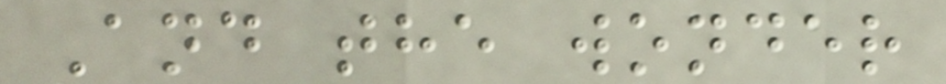And the wonder
